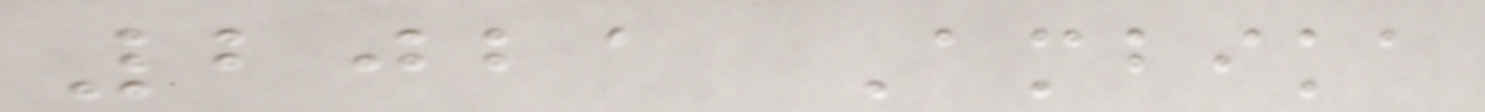2021 Ambika
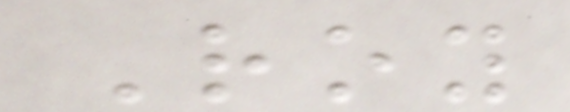Roy
